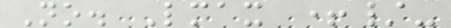No. Lmax +/-
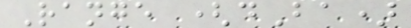Range (dBa)
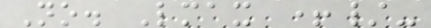No. Lmax +/-
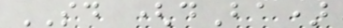SD (dBa)
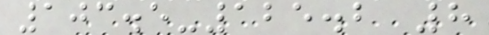103.5-125.2 8
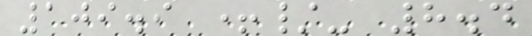109.9 +/- 8.4
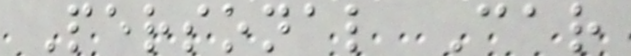Personal Car
